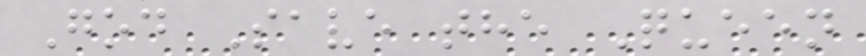God Save the Queen
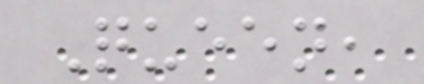Queen,
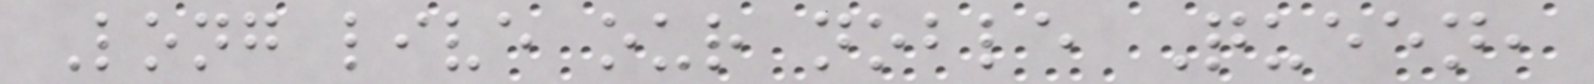Long live our noble Queen,
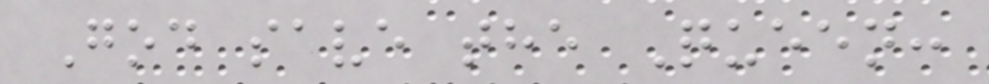God save the Queen:
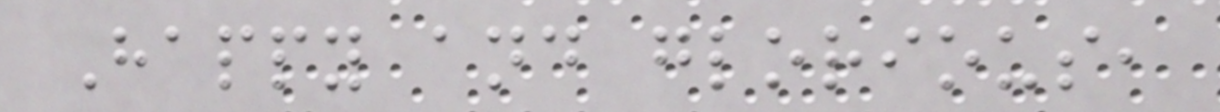Happy and glorious,
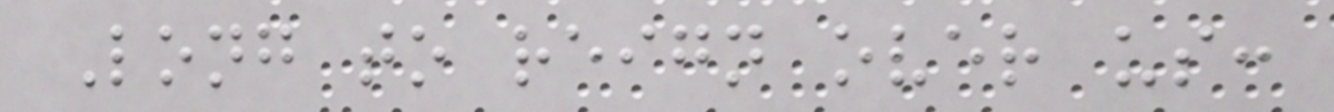Long to reign over us:
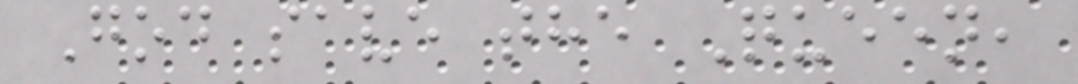God save the Queen,
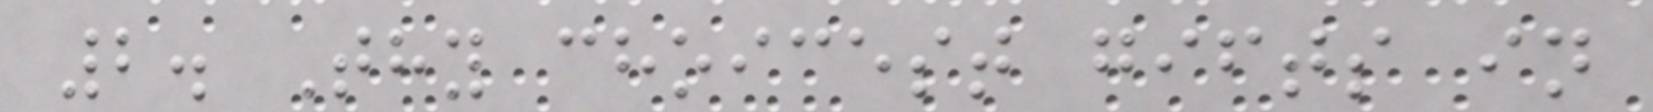2. Thy choicest gifts in
